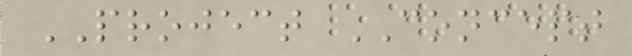PROJECT CONCEPT
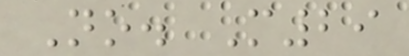No. M29
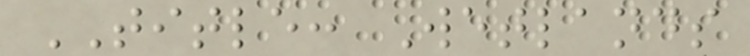TITLE: Wetlands
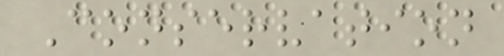Conservation
